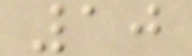10
